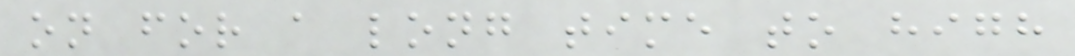on for a long time to high
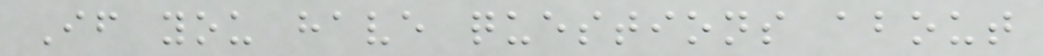If you have questions about
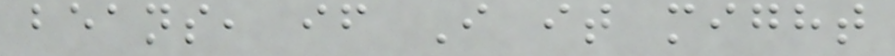beans, if I it might
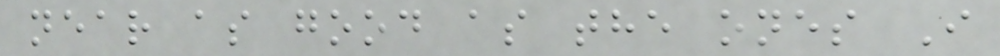near as good as the ones I
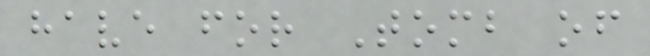have for Tomb of
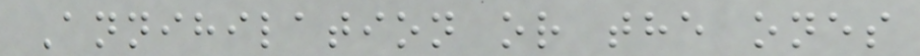Annihilation or the ones
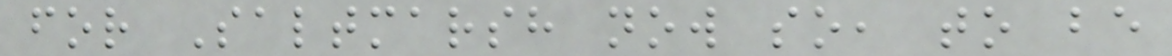for Saltmarsh now so, to be
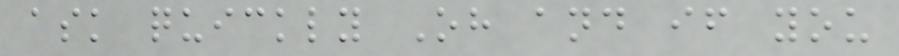ask quickly Oh and if you
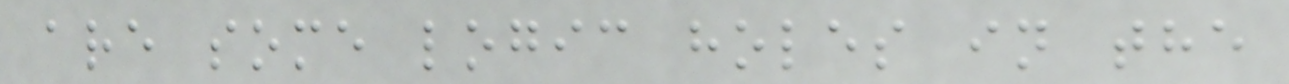are some logic holes in the
